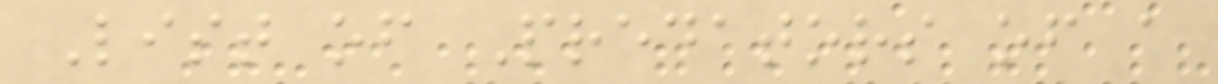List of Predators of a
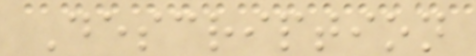Description
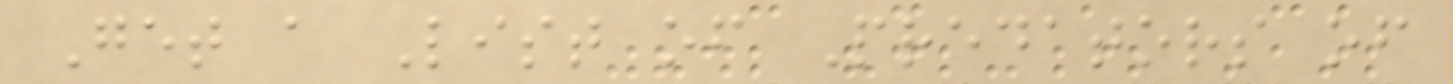Get a List of Predators of
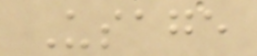Usage
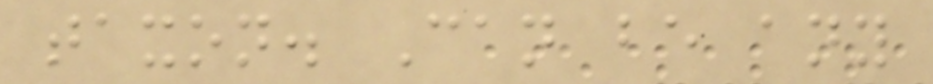taxon. Can be any
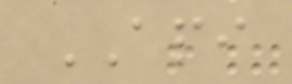API
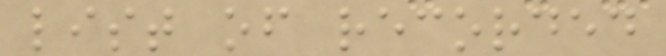list of recorded
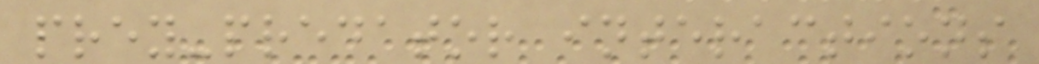prey-predator interactions
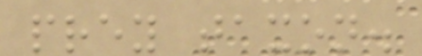prey taxon.
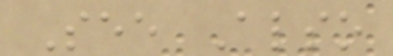See Also
